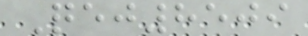Qej8509
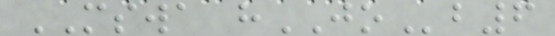MSWA hJOb6
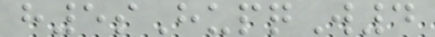h5sHupqW4
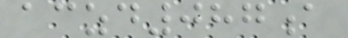aczd087a
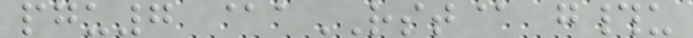pgu7 @aRST@ g#u
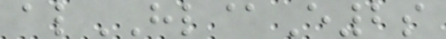alHL@E2s
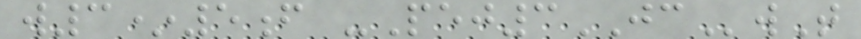w3*5f -Pej3JCwT
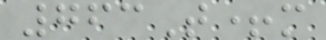763T+m
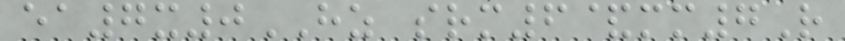ea7x0HZ srm6&mm7R
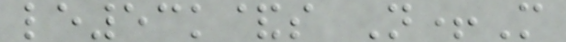le53k&s N+M
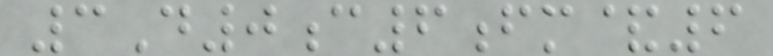3D0c6fm&6
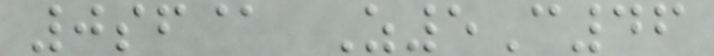0sf@ Z5C46
